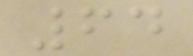64
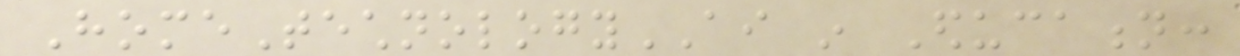HomeTechnologyAI in Education:
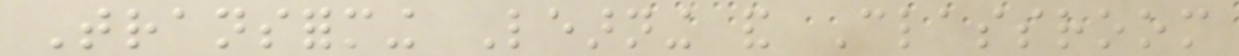Transforming Learning and Classroom
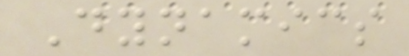Dynamics
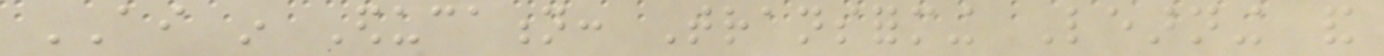AI in Education: Transforming Learning and
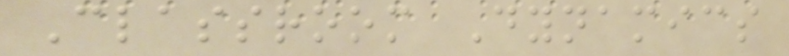Classroom Dynamics
